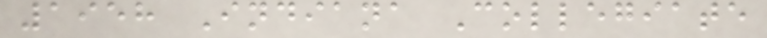1958 Indiana Collegiate
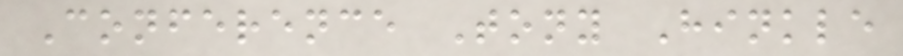Conference Tony Hinkle
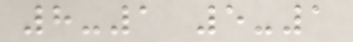8-1 5-1
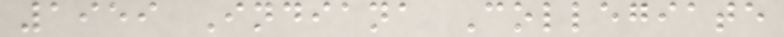1959 Indiana Collegiate
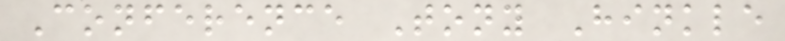Conference Tony Hinkle
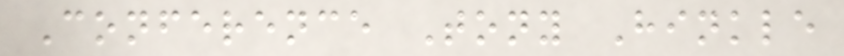Conference Tony Hinkle
